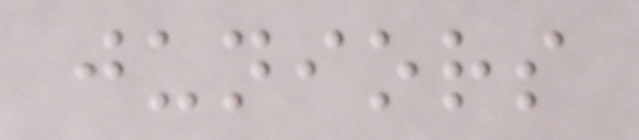juniors
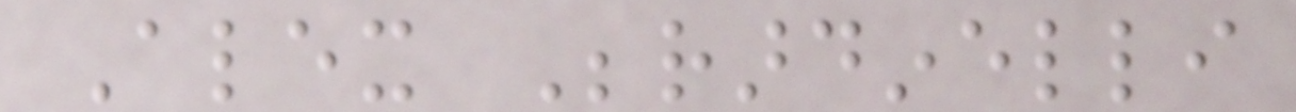Alex Berardinelli
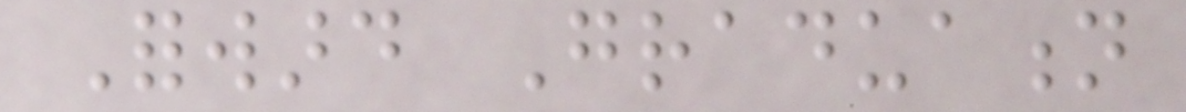Forward Graduation
